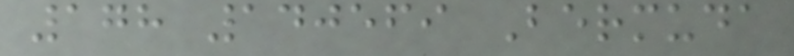178 140569 Bermuda
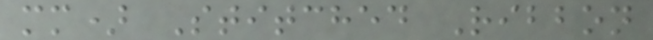mm) Stitched Ribbon
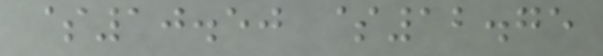$10.50 $12.75
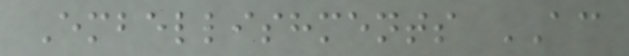Embellishments AC
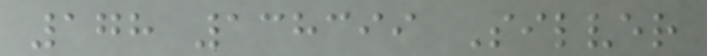178 138399 Silver
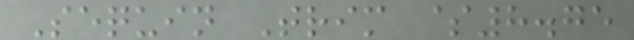Sequin Trim $8.75
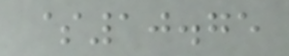$10.75
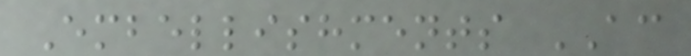Embellishments AC
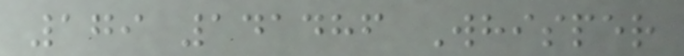179 141486 Whisper
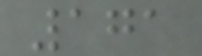171
